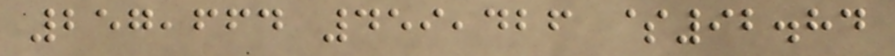257,664 459,426 $92.84
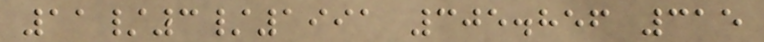11/3/1991 305.856 315
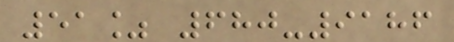51% 680-9186
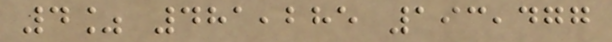4% 481,285 193,477
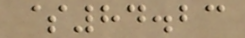$84.23
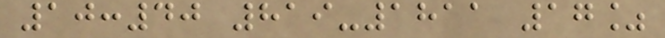10:40 819-1811 17%
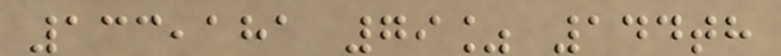133,181 79% 144th
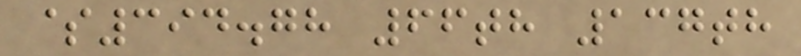$394.78 66th 137th
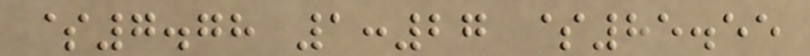$7.78 1:27 $85.55
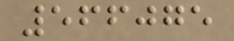566075
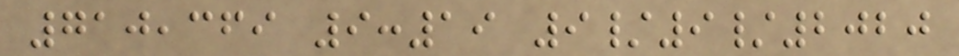710,369 9:19 9/9/2020
